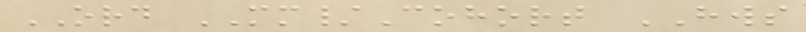ORD MM/Cohort HWS
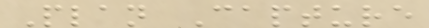Plan Capture
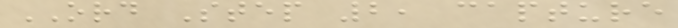ORD Step 2, capture
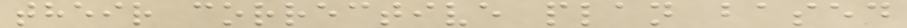their corrective plan based
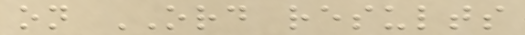on ORD results
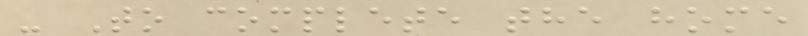- To complete the home
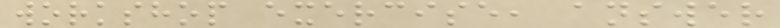workshop exercise, answer
